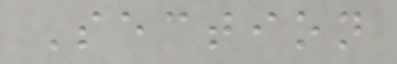Section
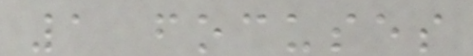1 focuses
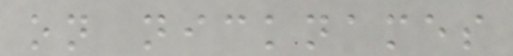on nicknames
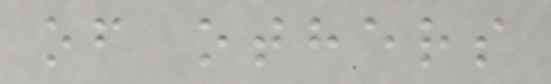of others
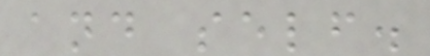and self.
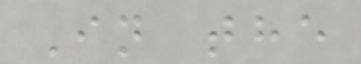In the
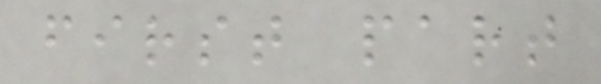first part
